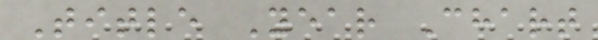Title Year Chart
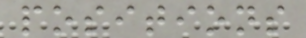positions
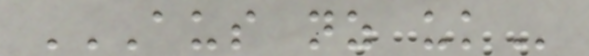AUS NZ UK
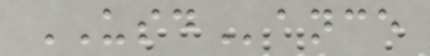USDance
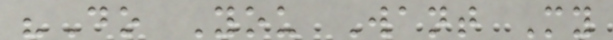"Do You Want My
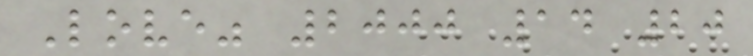Love" 2000 14 20
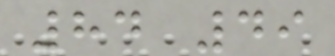84 49
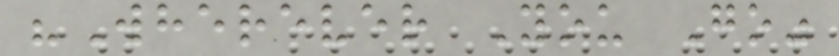"Wherever You Go"
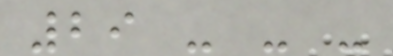29 - - -
